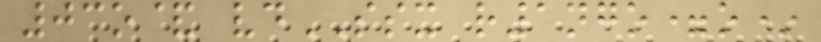03o& vdSSX r1ngo=o*
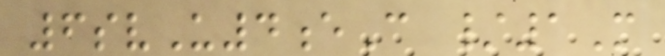6svU4eC /1M
